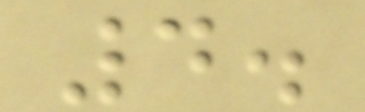4.
